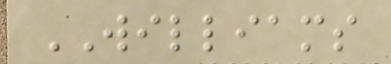WILLIAMS
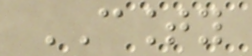COUNTY
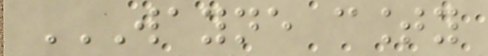WAYNE COUNTY
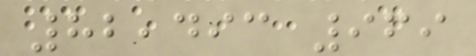82,493 969
